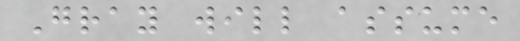Gray will assume
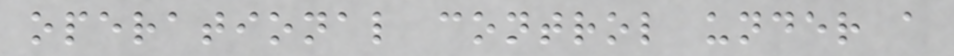operational control under a
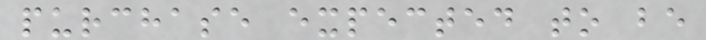purchase expected to be
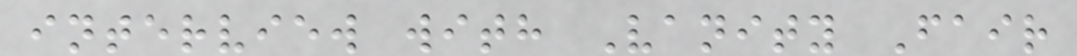interview with Vanity Fair
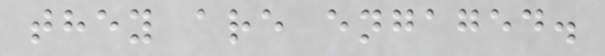they are engaged.
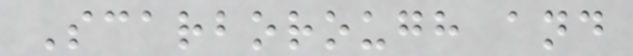Scarborough and
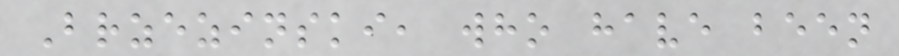Brzezinski, who have been
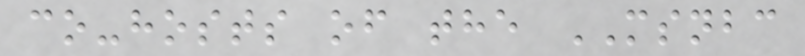co-hosts of the MSNBC
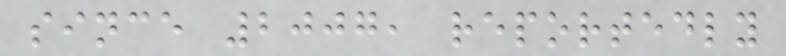since 2007, reportedly
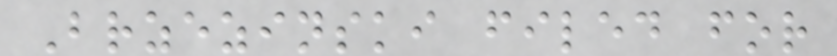Brzezinski filed for
